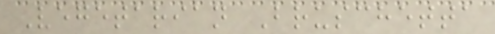Vegetarian Bruschetta
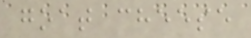goat cheese
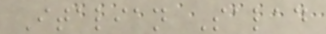Italian Salad
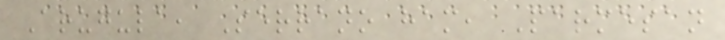Arugula, Serrano ham, Parmesan
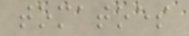tomatoes
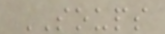SOUPS
